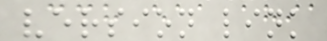version link
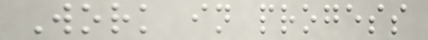Work in progess
